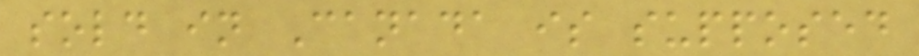sold in Canada is supposed
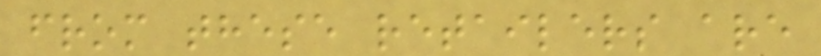from these retailers are
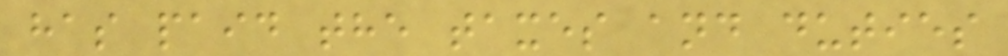has paid the taxes and duties
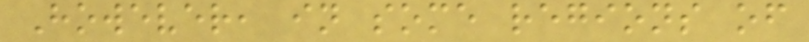However, in some regions of
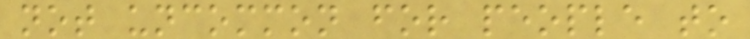not uncommon for people to
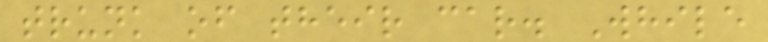trunk of their car. While
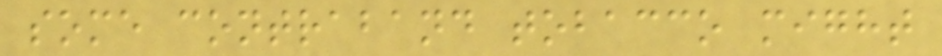some contraband tobacco might
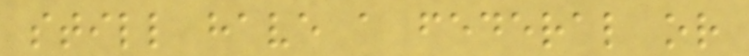still have a federal or
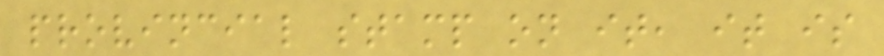provincial stamp on it, it is
